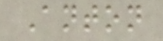Anton
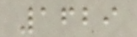1629
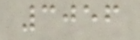3056
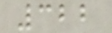322
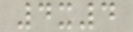4x4
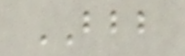BBB
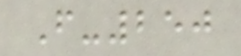F-250
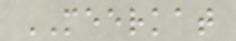MEERKAT
